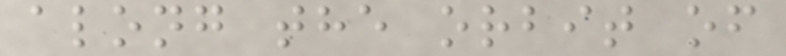along the orbit of
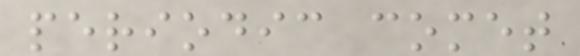periodic comet
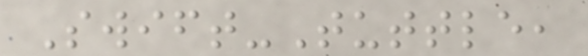Swift-Tuttle,
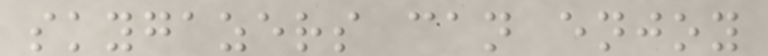skygazers can enjoy
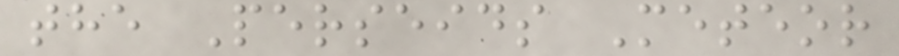the Perseids Meteor
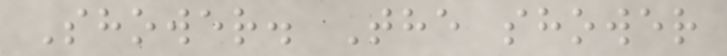Shower. The shower
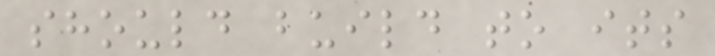should build to its
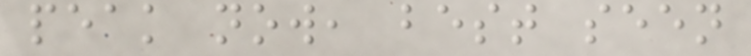peak now, best seen
